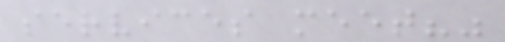services meet?"
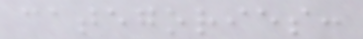categories:
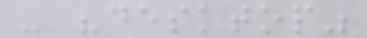- "desktop"
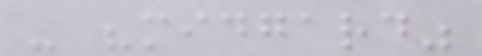- "midgard"
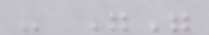- ""
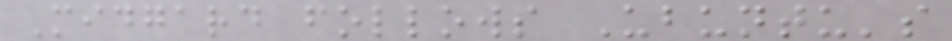Midgard follows Ubuntu's
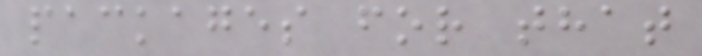packages for that
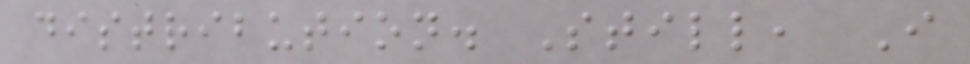distribution. Still, I
